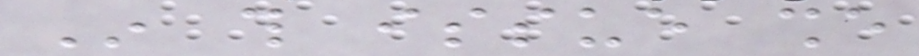In this issue she
